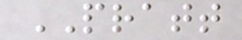PRATT
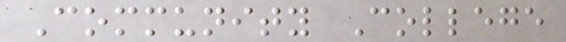Community College
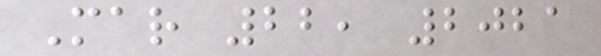Mar 22, 2021
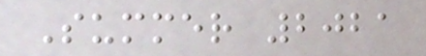Summer 2021
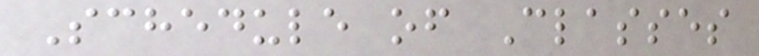Schedule of Classes
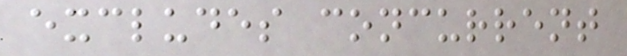excludes concurrent
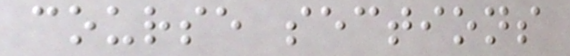course sections
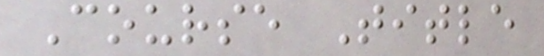Course Title
